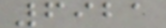6921
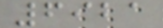6921
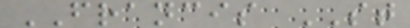FRANCIS ST
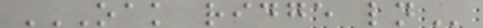OAK RIDGE LN
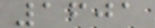1601
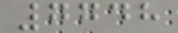7748
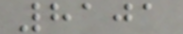8101
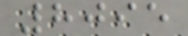8095
